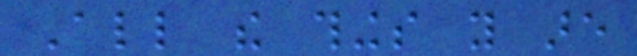All the things you are
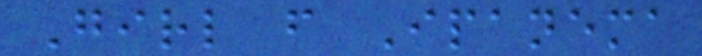Girl from Ipanema
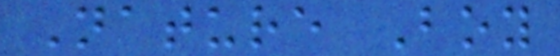Nature Boy
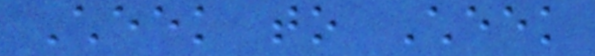Cheek to Cheek
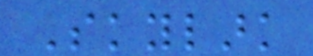Skylark
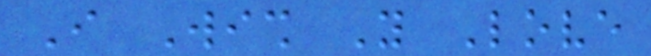I Wish You Love
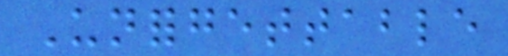Unforgettable
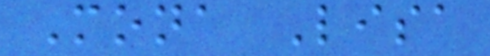Mona Lisa
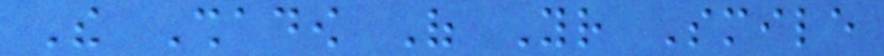The Shadow Of Your Smile
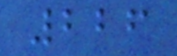226
